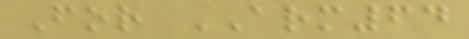For ARM64
